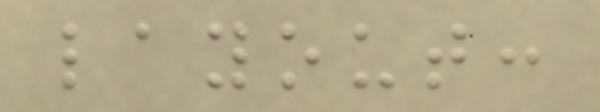layout:
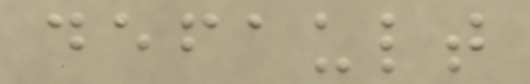default
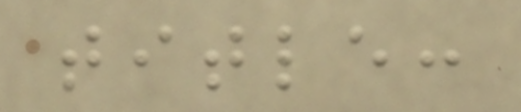title:
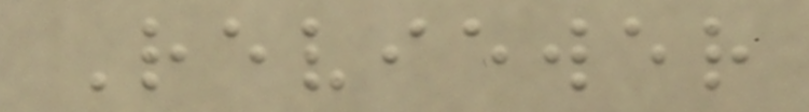Reviewer
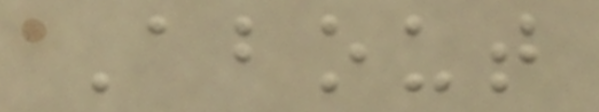About
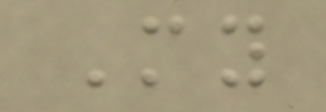My
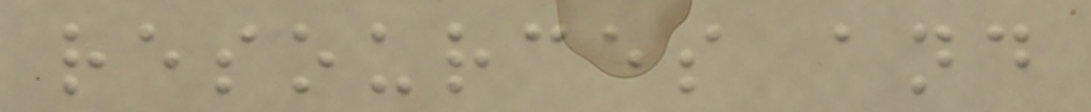resources and
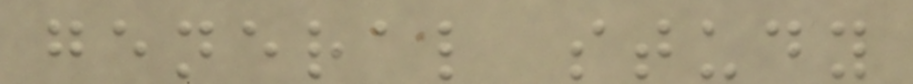general study
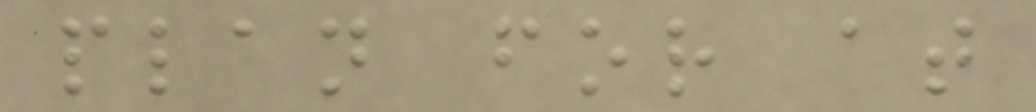plan for at
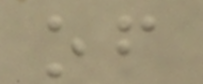of
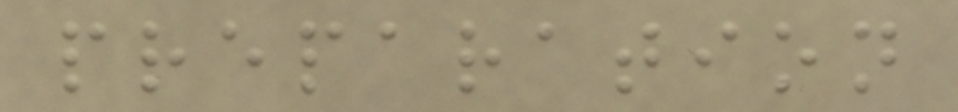preparation
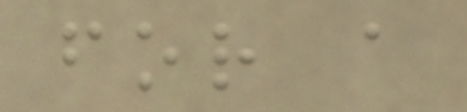for a
